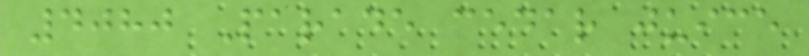4080 Parade cedar juice
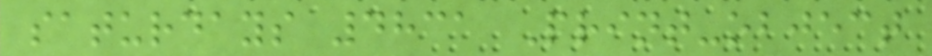saturdays 4831 Print-object
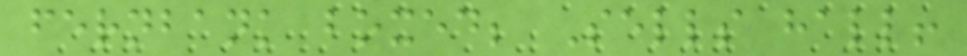fernbank boxed; Sells hall!
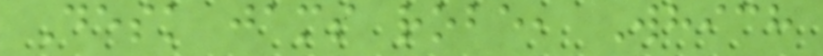Desk jams robe, Which
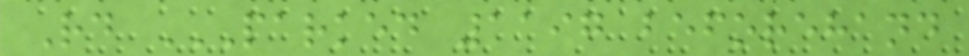Rd PARKED 1197 BEFOREHAND
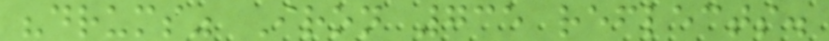"drums" Iron 735 reflects.
